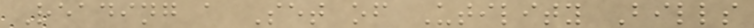Reading a Set of Utility Bills
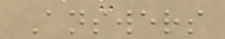Answers
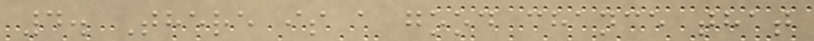4. There is a good chance that
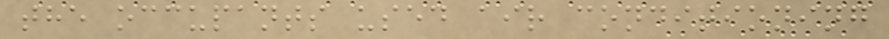the occupants used air conditioning
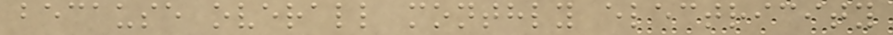because overall monthly electricity
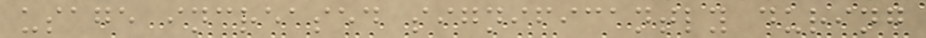usage increased significantly during
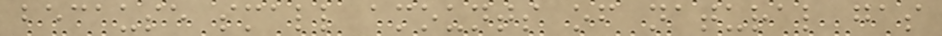because small amounts of natural gas
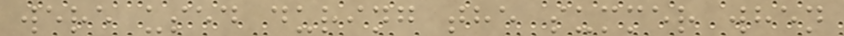were used during the summer when
